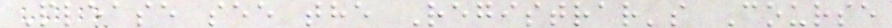Please see the Registrar's Course
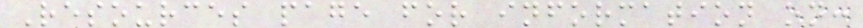Resources page for information on:
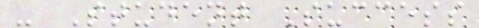- Student Success
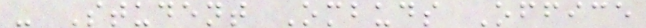- Student Ombuds Office
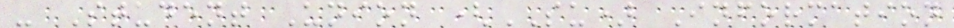- Student Union (SU) Information
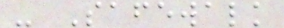- Safewalk
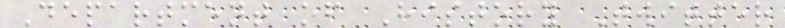Department of History Twitter
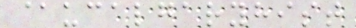@ucalgaryhist
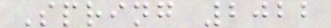Spring 2022
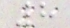8
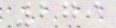279
